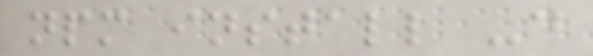npm install -d
